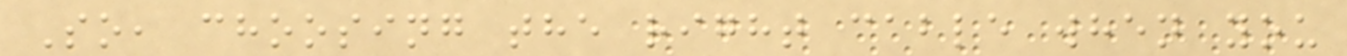So, choosing the right cable when you
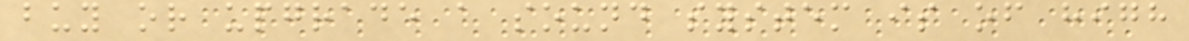buy or upgrade a sound system is of high
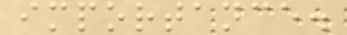importance.
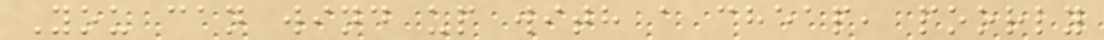You can wind up with a cheap, poorly
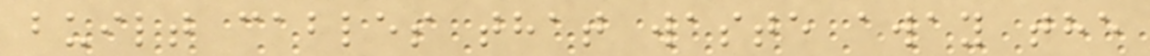built cables that waste away the
